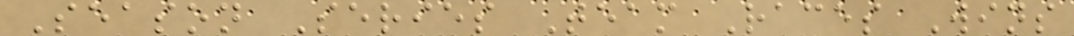Season Series Team Races Wins
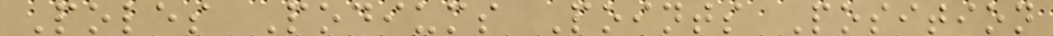Poles Podiums Points Position
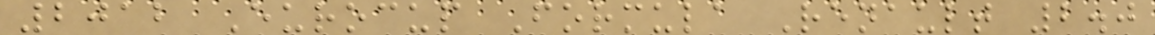2012 Eurocup Formula Renault 2.0
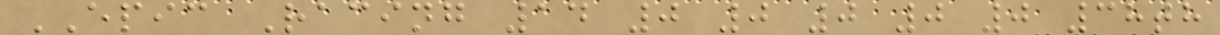EPIC Racing 14 0 0 0 0 0 38th
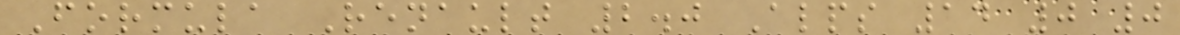Formula Renault 2.0 Alps 14 0 0
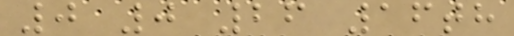0 0 26 16th
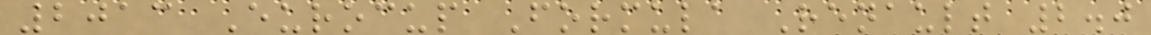2013 Eurocup Formula Renault 2.0
